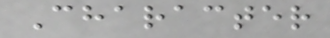Character
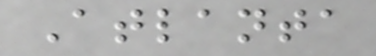Atlanta
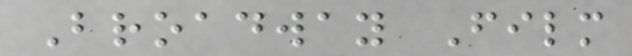Broadway Film
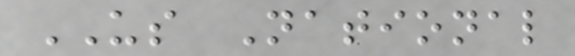US National
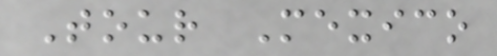Tour Mexico
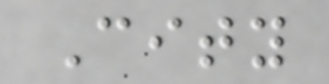City
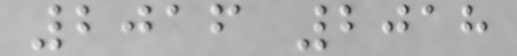2016 2018
